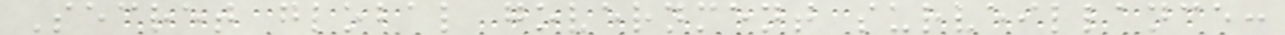Secret global government surveillance:
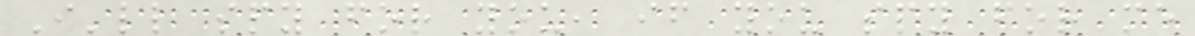I'll spy for you, if you spy for me
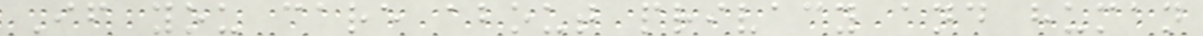If you care about privacy and human
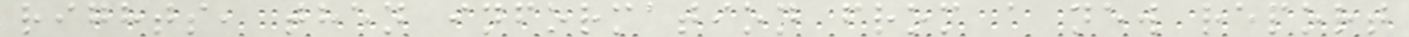rights, then information from a new report
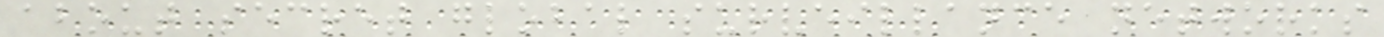about secret global surveillance networks
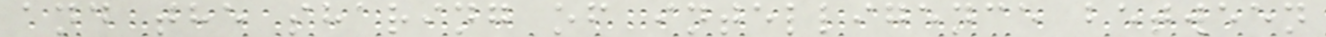and the sharing of intelligence between
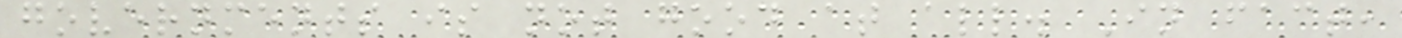governments is not good at all. In fact,
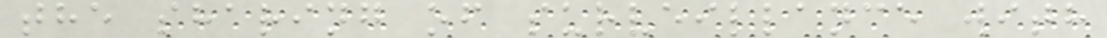the sharing of surveillance with
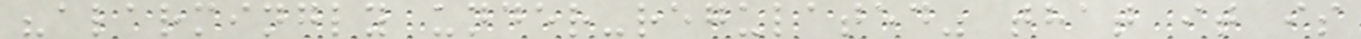"alarmingly under-regulated" that it is
